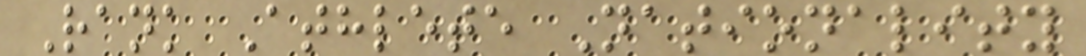Rank Athlete Nationality
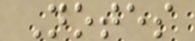Notes
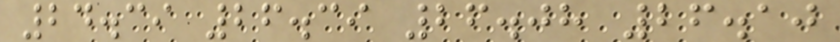24.39 26.39 26.08 26.10
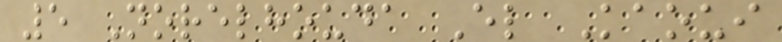5 Norelhouda El Kaoui
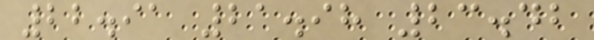22.91 21.98 23.42
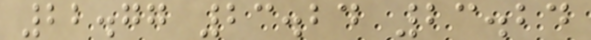22.77 23.24 23.24
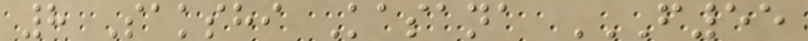8 Sakshi Kasana F55
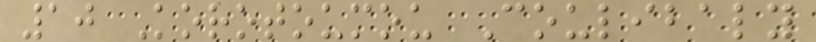10 Korotoumou Coulibaly
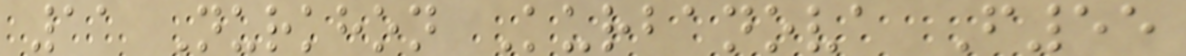11 Nurkhon Kurbanova F55
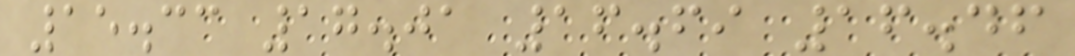15.33 17.01 16.69 16.46
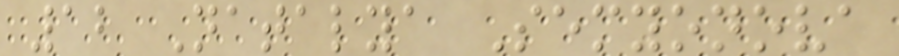12 Natalya Semyonova
